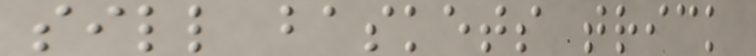sill baskets trick
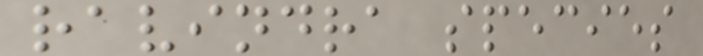ravindra species
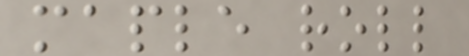maple roll
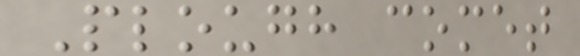Plough comet
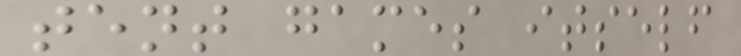tent games itself
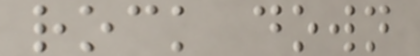rock down
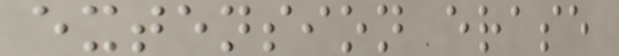extension erase
